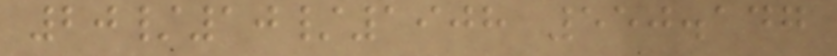20/10/1908 550.147
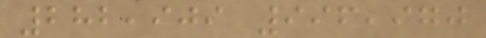282,909 996,970
